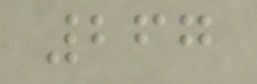267
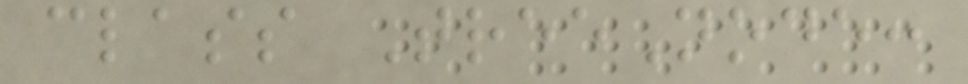class TreeNode:
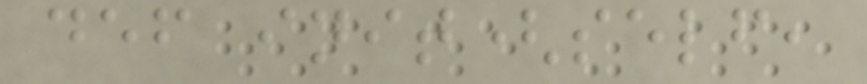def init(self,
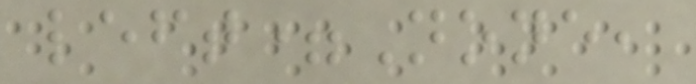left=None,
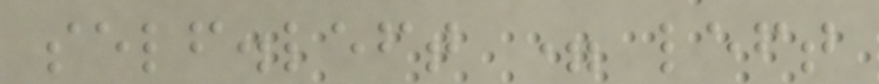self.left = left
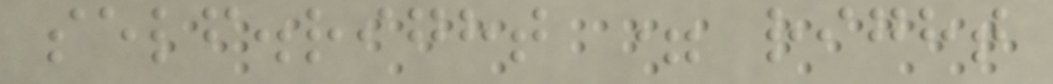self.right = right
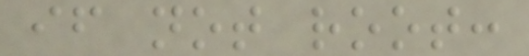if not root:
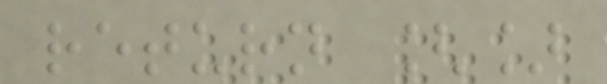return []
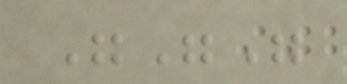"""
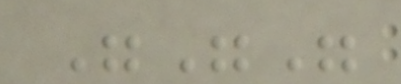"""
